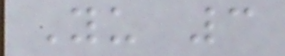Yu 3
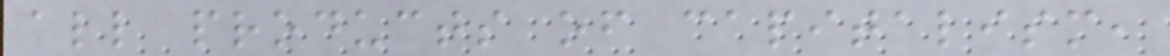all products of capitalism,
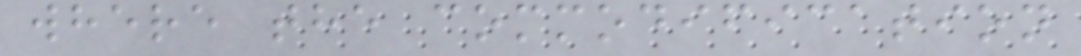where the commodification
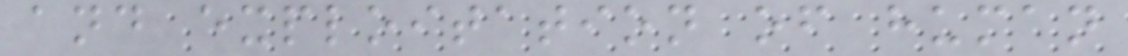and exploitation of human
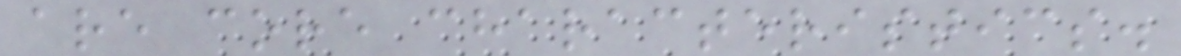are core characteristics.
